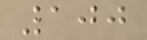100
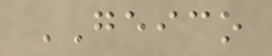GEICO
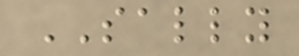SALLY
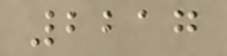2217
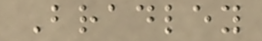Bradley
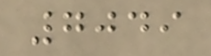7049
